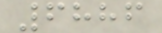6886
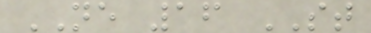NE 16 ST
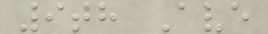9th Ave
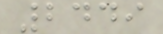2449
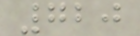720
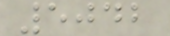5042
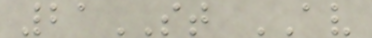21ST AV
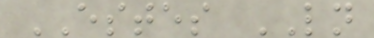ESTES LN
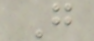G
